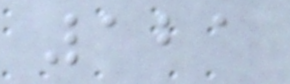121
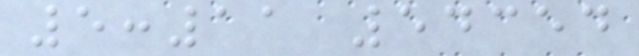5:11 54354
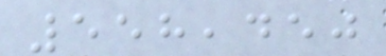558,450
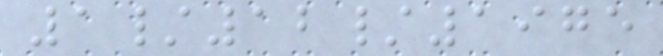1/12/1975
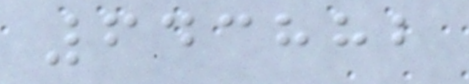643882
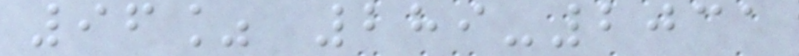96% 289-2031
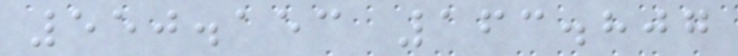550.153 163.807
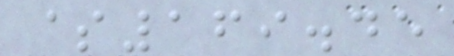$169.45
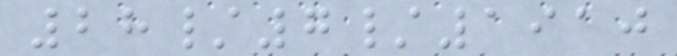28/7/1910
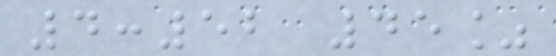4:52 45%
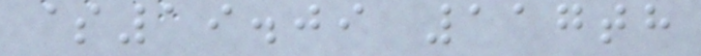$19.09 117th
